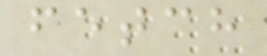fetch
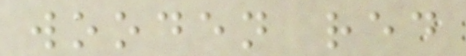wooden red
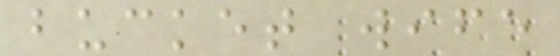bucket wife
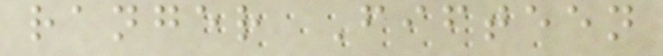ranger Fifteen
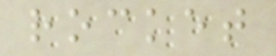rocket
